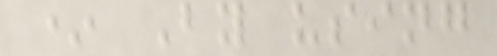* By using
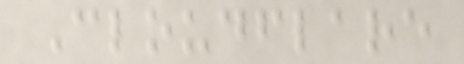Cloudflare
